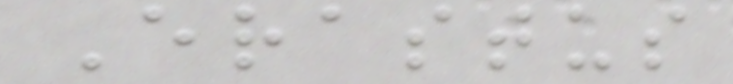Erastus
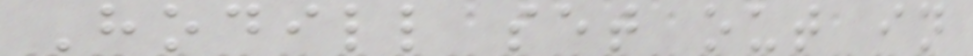Hodill set out in
